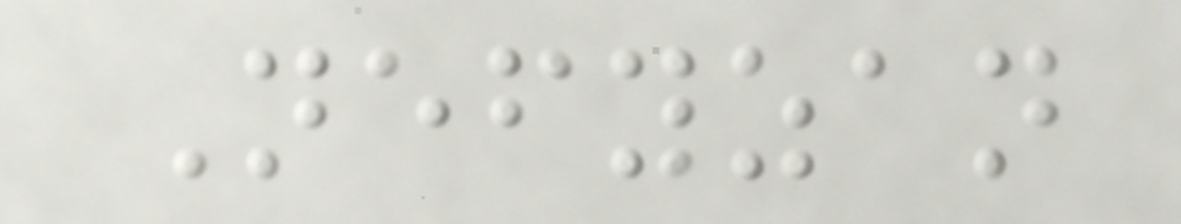Nefyzan
